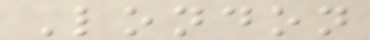London
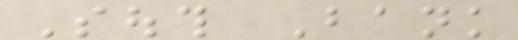South Bank
